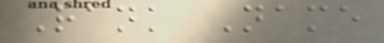Rank Name
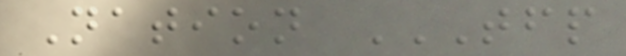Nation TFP
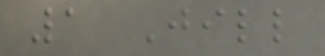1 Jill
